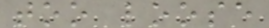too loose
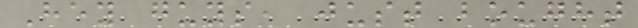Hey guys, just bought
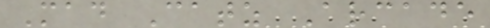Mad Catz Arcade
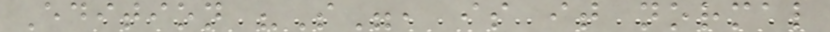Edition "S", is it normal
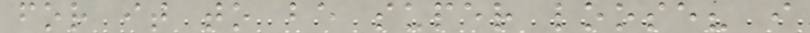for it to be super loose? i
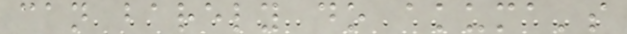can barely do akuma's
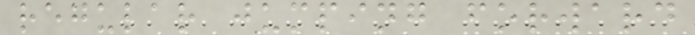regular jumping forward
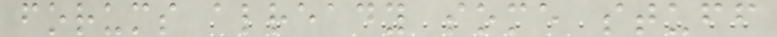forums already some stuff
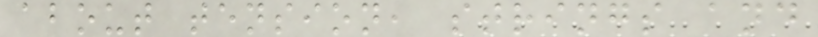about tension, strings and
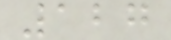127
